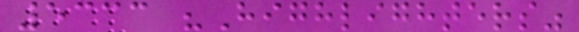5333 "Highlighters"
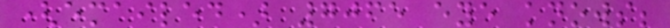(emailed) 7065 eye knows;
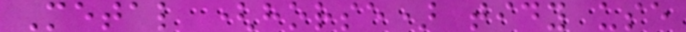Metal (horse) tidy use
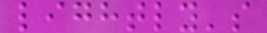lightly's
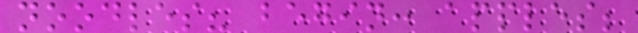noodles? begin: apples;
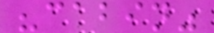"cabin"
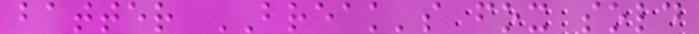batter BREAK's fox sold
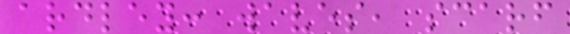ardley: waves, scarf
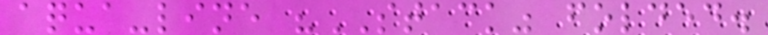aqua-line "STACK" folded.
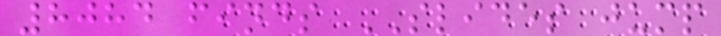8084 finds SLIDES jump
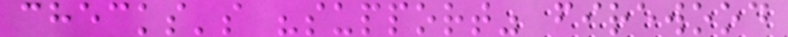checks's "support" firewood
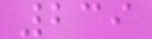239
